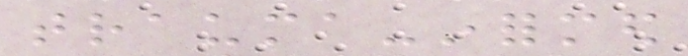trauma-informed
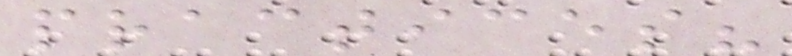practices?
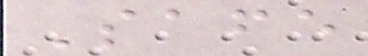Safe
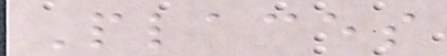Places
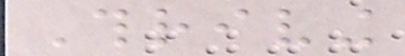Thriving
